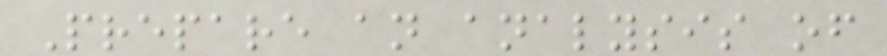Prepare an analysis of
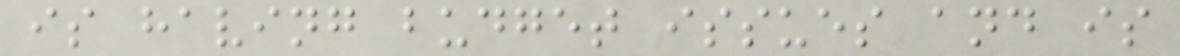is having budget issues and is
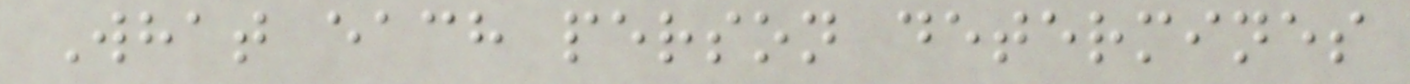What each person determines
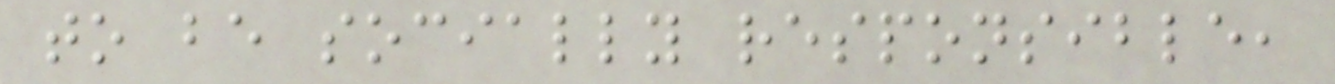to be socially responsible,
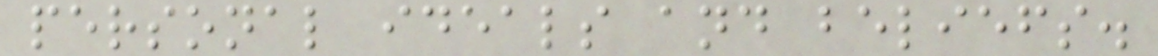personal ideals and beliefs.
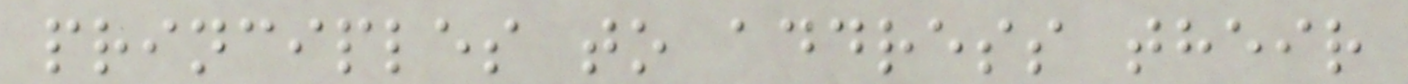principles to address their
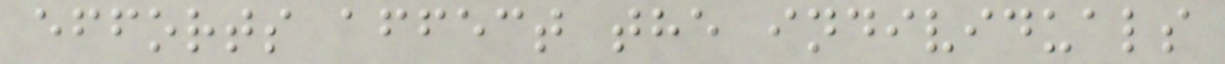efforts affect the individuals
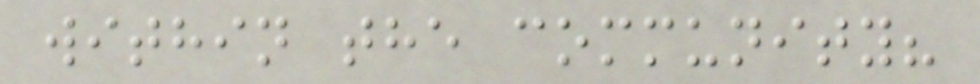within the community?
